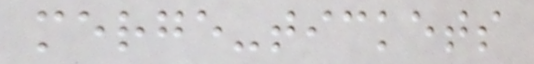merge-tickets
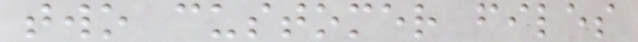two customer files
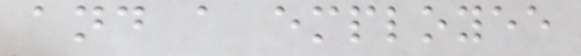and a employee
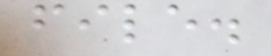file.
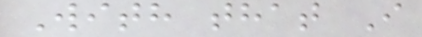With that I
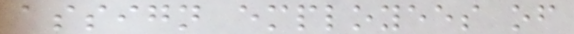assign employees of
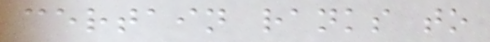certain ranks to
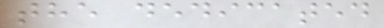the dedicated
